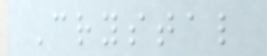Crystal
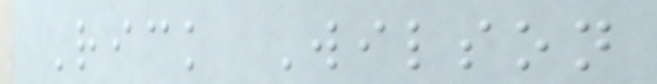Rick Wilson
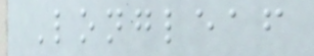Longleaf
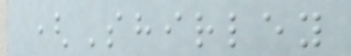(Shirley
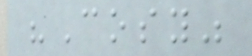"Cosy"
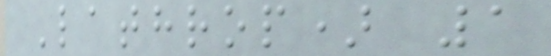Lathrop) 1
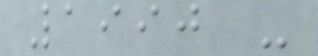1990 -
